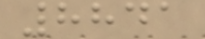8841
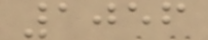1056
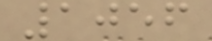1056
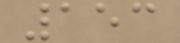153
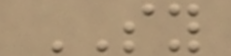SY
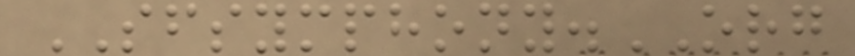SFSYMPHONY.ORG
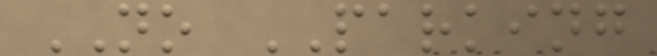NO PARKING
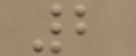2
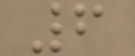6
